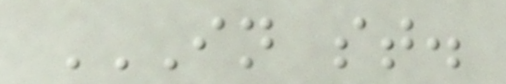IN ST.
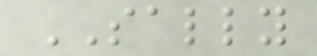SALLY
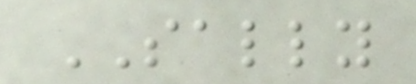SALLY
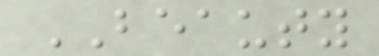BEAUTY
